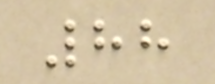88
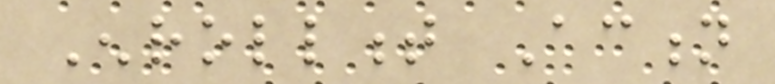Enrollment Action
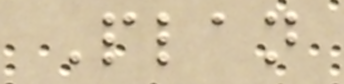Plan
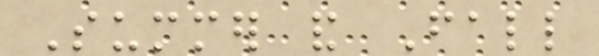Summer and Fall
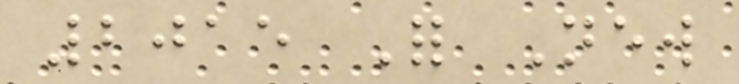2015 For New
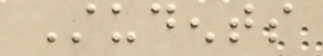Students
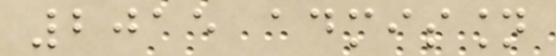2015 admission
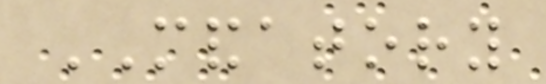MANDATORY
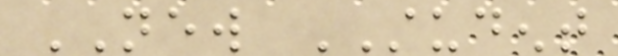NEW STUDENT
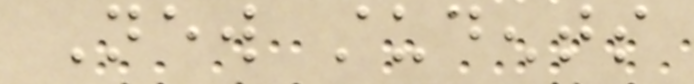New students
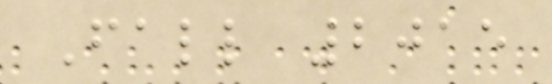Fall 2015
